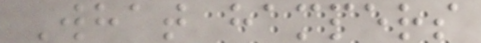What hampers
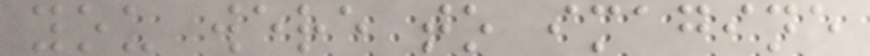you were to imagine
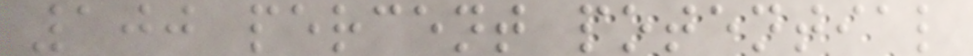100 percent potential
